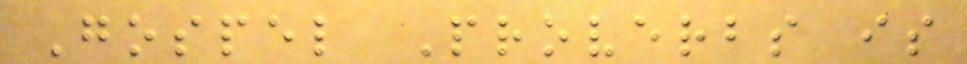Gospel Proverbs is
